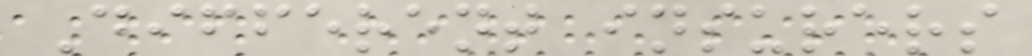Different insurers
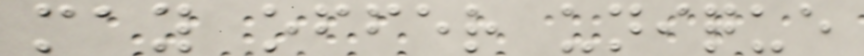may offer unique
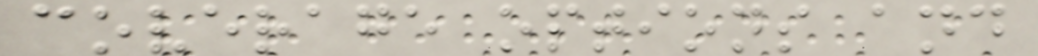coverage options and
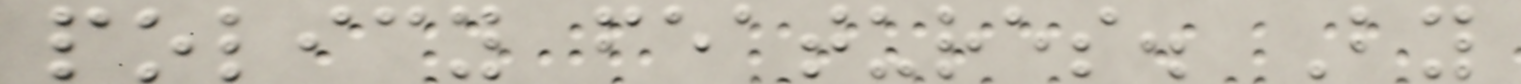policy features. By
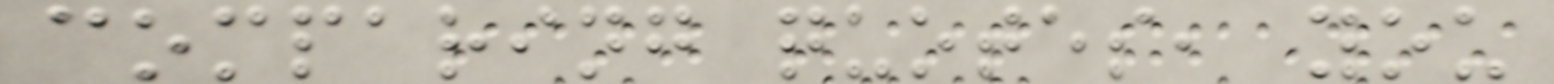comparing quotes, you
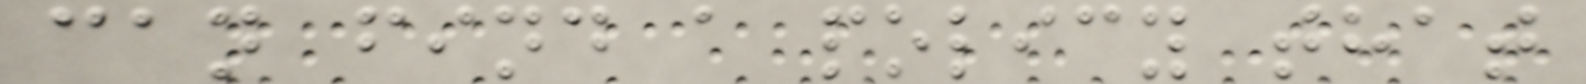can find a policy that
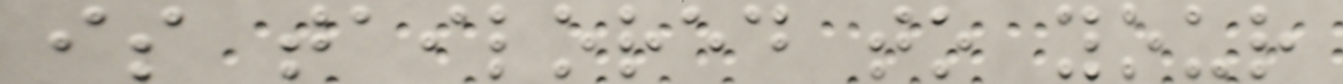is tailored to your
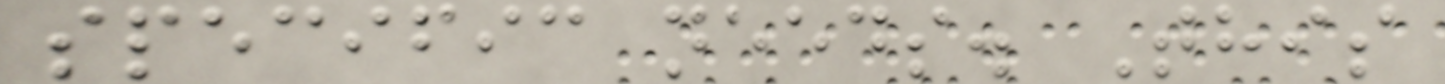specific needs. This
